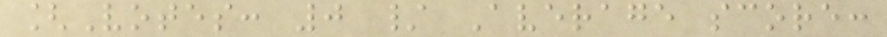[Votes: 0 / Average score:
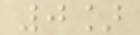0]
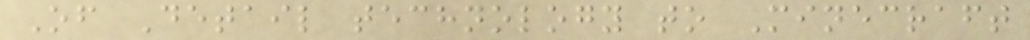Of Detail technology to Minecraft
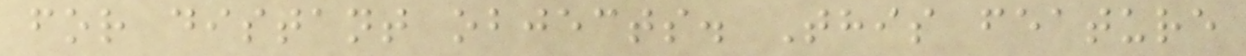for distant objects. This feature
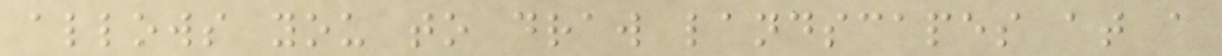allows you to draw landscapes at a
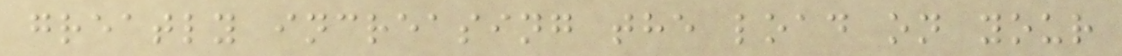greatly increasing the load on your
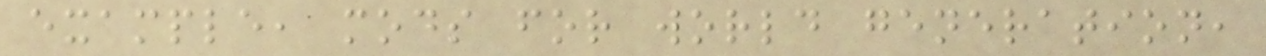example, mods for world generation,
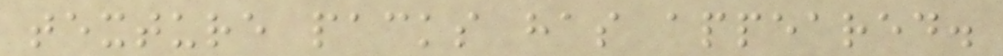texture packs has appeared.
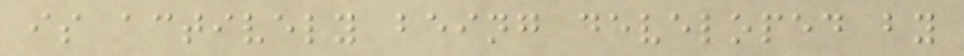is actively being developed by
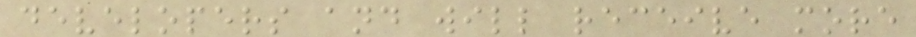developers and will receive more
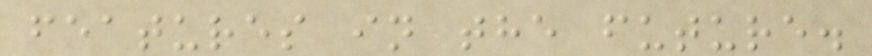features in the future.
